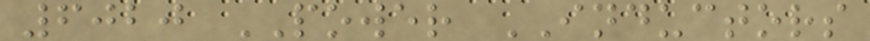6020 POWER INDUCTORS
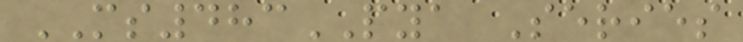MS483PYA Series
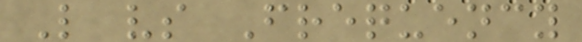L vs Frequency
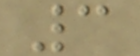3
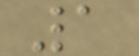1
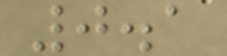0.1
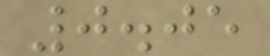0.05
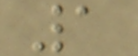1
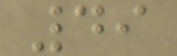49
